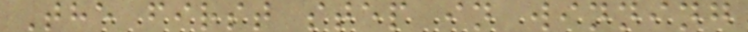The first step in winning
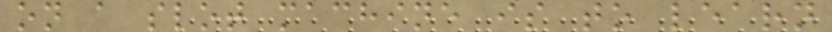on a slot machine is to learn
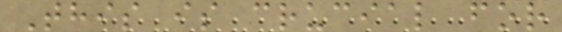This is crucial for
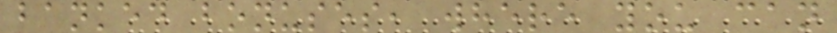banked bonuses, where you can
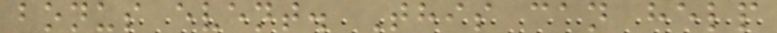bonus event. This can help
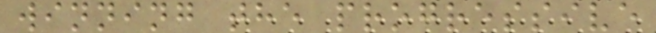winning the progressive
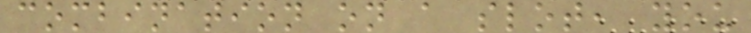combination on a slot, you
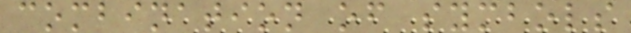combination of symbols
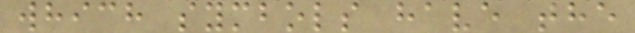which symbols have the
